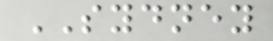SYDNEY
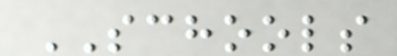SCHOOLS
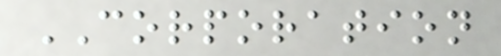CORPORATION
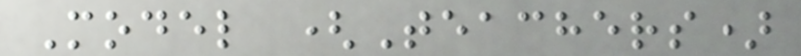Model (Teachers)
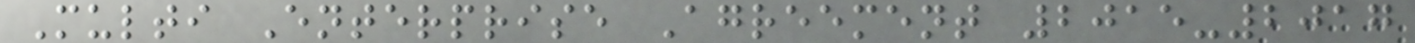Multi Enterprise Agreement 2015-2017
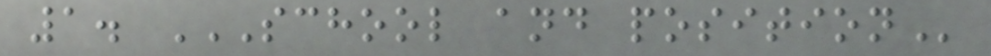1. SCHOOL AND POSITION
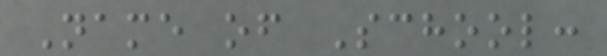Name of School:
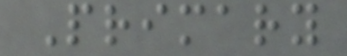Primary
